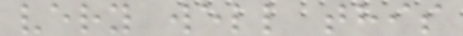very well this
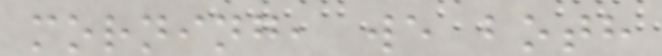morning, we both
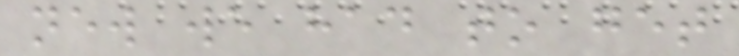new we had to get
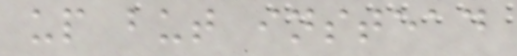up but instead
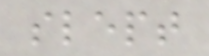slept
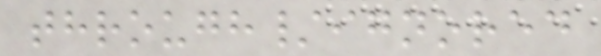through/ignored
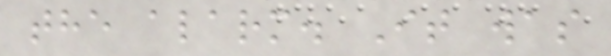the alarm. It was
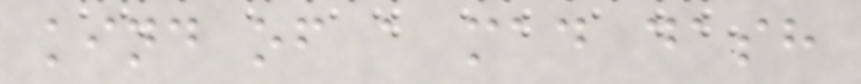kind of a mad dash
